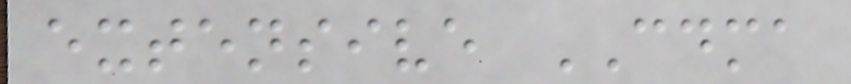extensive CDMA
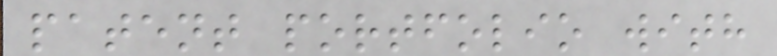patent portfolio with
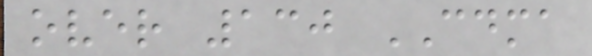over 130 CDMA
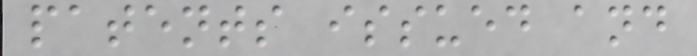patents issued and
